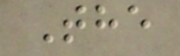The
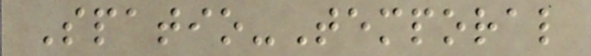Spatio-Temporal
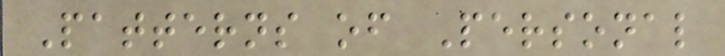Patterns of Personal
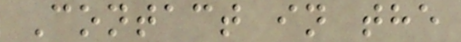Contact in the
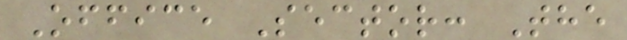Office Sector: The
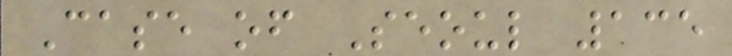Case of Seoul 135
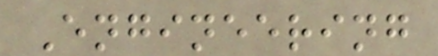Engineering
